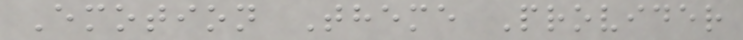Emotion Theme Provider
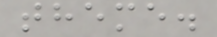theme.
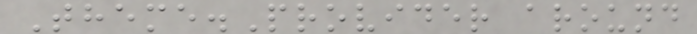Theme.Provider around
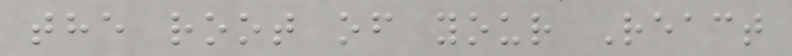the root of your React
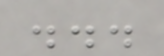...
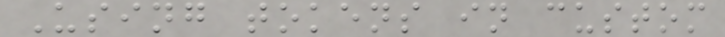Using tokens in custom
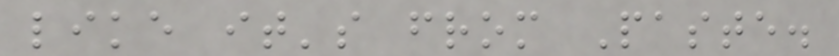like it's from Paste.
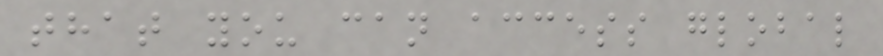that you can access global
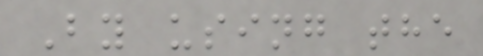By using the
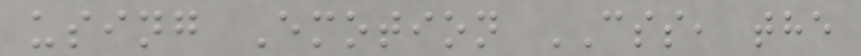using Emotion CSS, the
